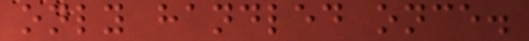only handled once.
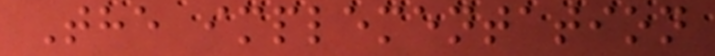The implementation
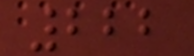222
